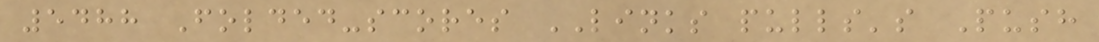5488 Folded-scores LINKS pulls's Push
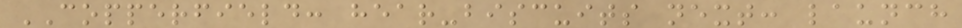COPPERFIELD: hear-biscuits next: launch
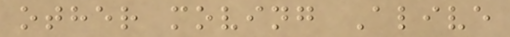other moving Alive
